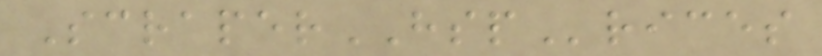ScraperHSPrices
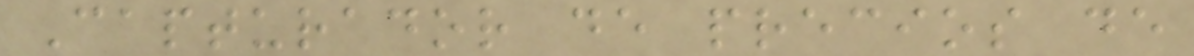Capturador de precios de
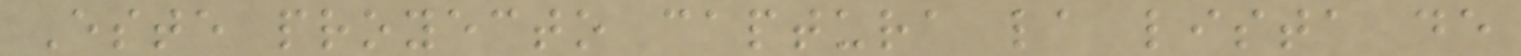Este proyecto captura la lista de
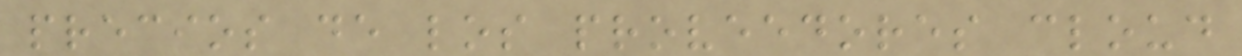precios de los proveedores cloud
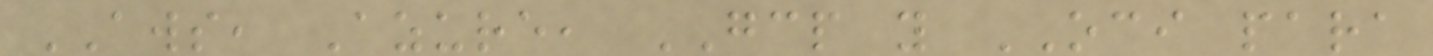AWS, Azure, GCP y OCI para
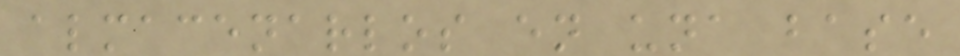almacenarlos en una base
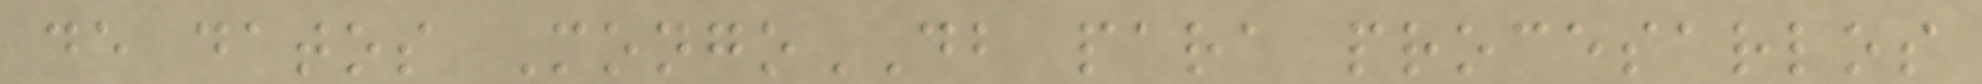de datos MongoDB para procesarlos
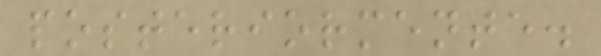posteriormente.
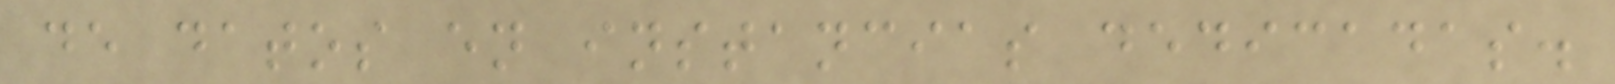de datos en instancias dedicadas.
